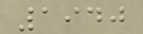1940
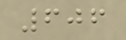606
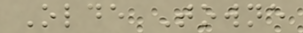Olde Towne
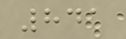841
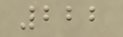222
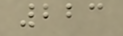223
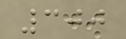300
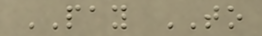PAY TO
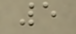5
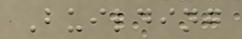Building
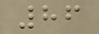86
